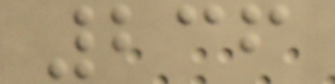236
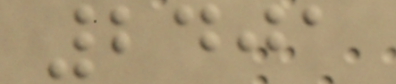2401
